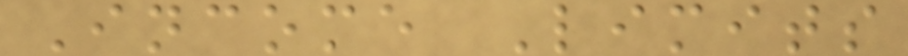Income Limits
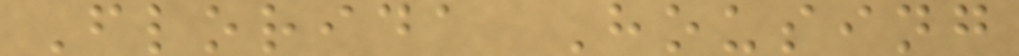Florida Housing
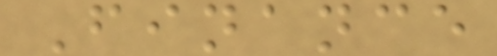Finance
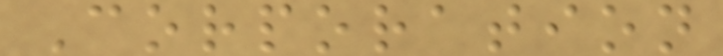Corporation
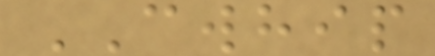CWHIP
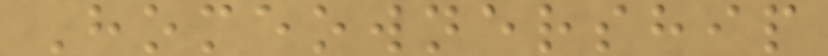Homeownership
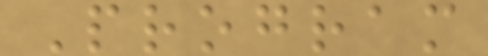Program
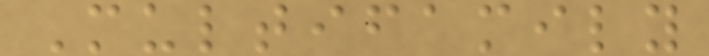Multifamily
